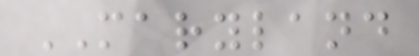MARYLAND
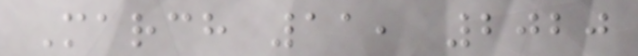March 11, 2020
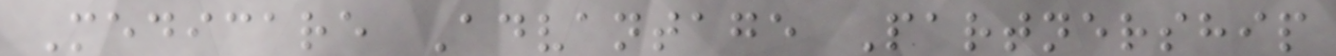Medicare Advantage Partnership
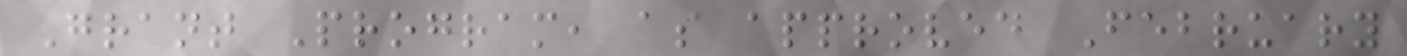Grant Program, as approved February
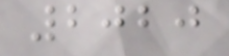2020
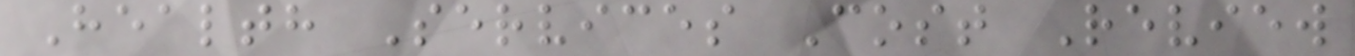Health Services Cost Review
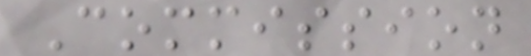Commission
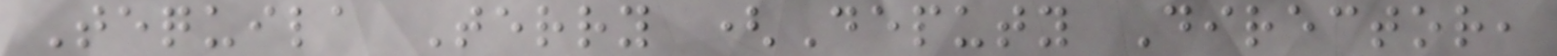Tequila Terry (Deputy Director,
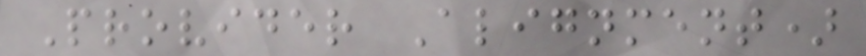Provider Alignment)
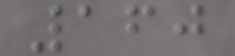160
